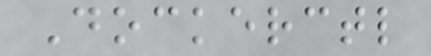Dockerctl
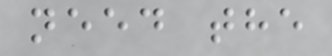need the
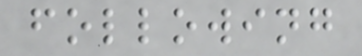following
